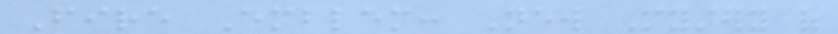Fire Emblem: New Mystery of
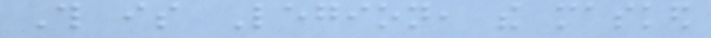This is Legion, the masked
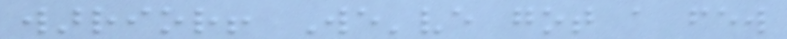warrior! We've got a few
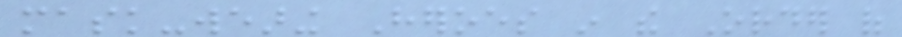mask-wearing Heroes in the Order of
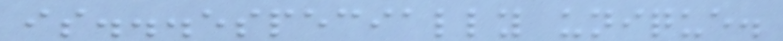is...especially unique.
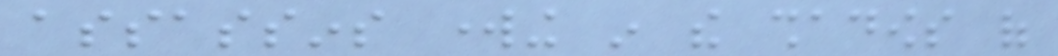assassins working in the shadows of
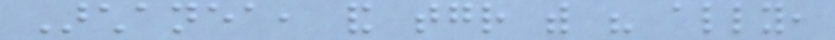Archanea, and together with his ally,
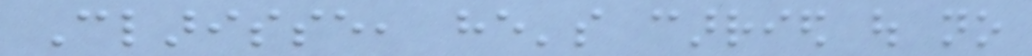Clarisse, he's carried out no
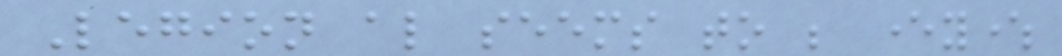Legion also seems to be everywhere
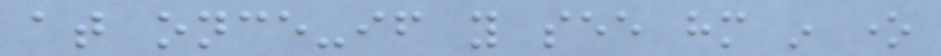at once-if you see him in one
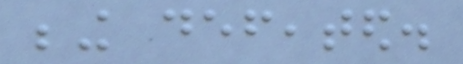being defeated.
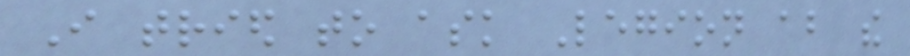I tried to ask Legion about the
